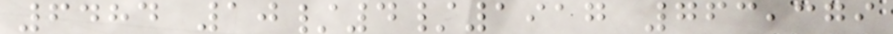6484 10/4/1917 763,379
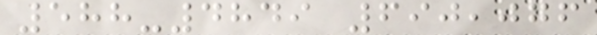588-4849 690,076
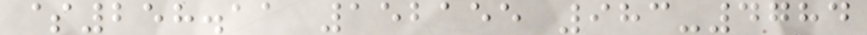$258.11 152155 983-4784
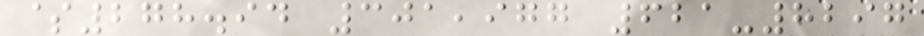$278.94 301,977 621-8297
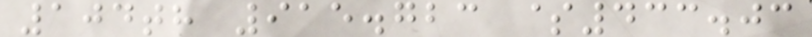104th 915.723 $433.03
